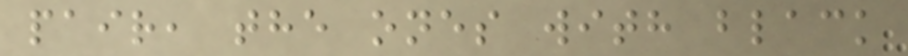pair, the ones with black
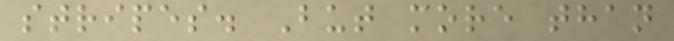stripes. But more than
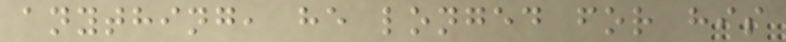anything, he longed for his
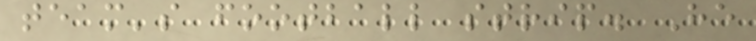team's football strip. He
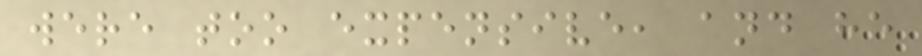were too expensive, and he
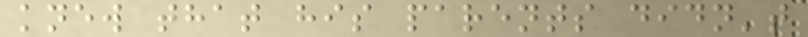knew that his parents didn't
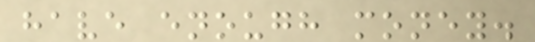have enough money.
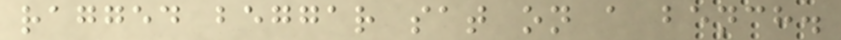ragged beggar sat on a bench.
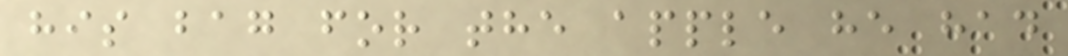his bag for the apple he had
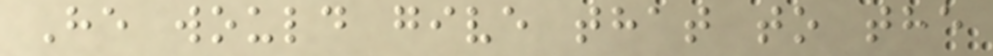He would give that to the
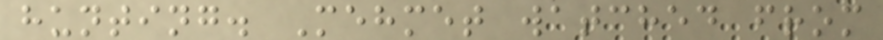hunting. Mehmet watched from
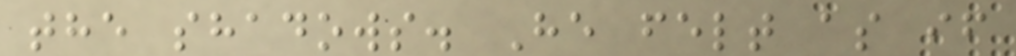the shadows. He felt as if
